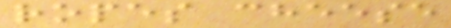ropes cheese
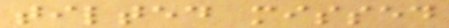tilted missed
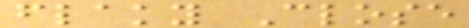flaky Close
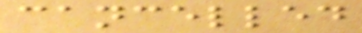cancelled
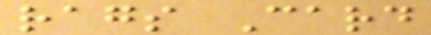rags Card
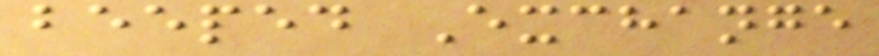beeped Exchange
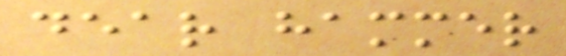dear hammer
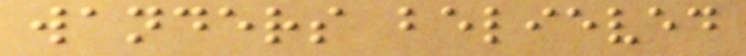wanders believed
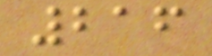216
